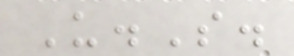U.S.
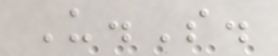U.S.
